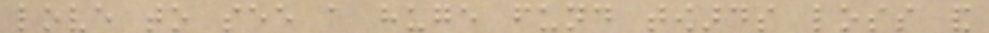love to see a huge fund towards loss and
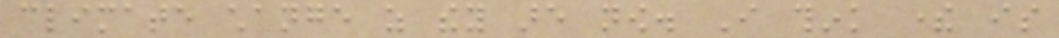climate change as they are now. I think there is
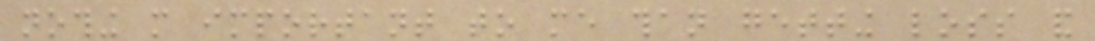nothing more important to me than getting loss and
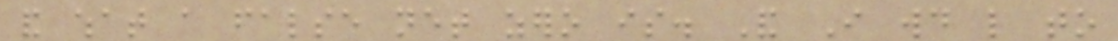and what a false net zero is. And I would like to
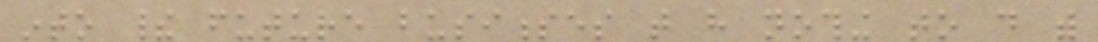into their future businesses that have nothing to do with
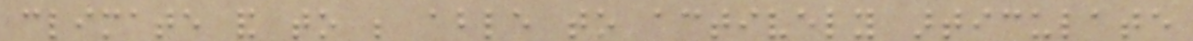climate and to be able to actively articulate
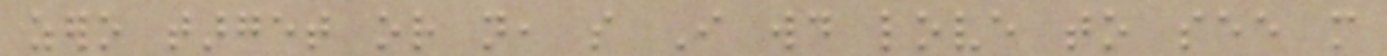zero target or not, so I would love to see more
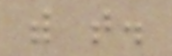with that.
